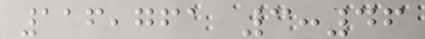116,761 3:46
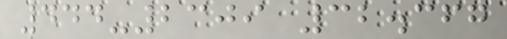444-2309 32.367
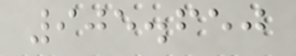905.650
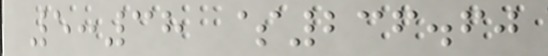5:38 $236.60
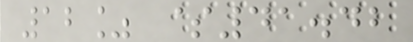12% $41.42
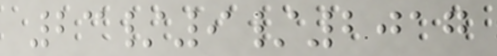23/9/2017
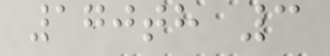170th 3
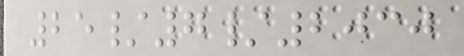25/7/2030
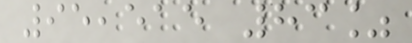95,515 83%
